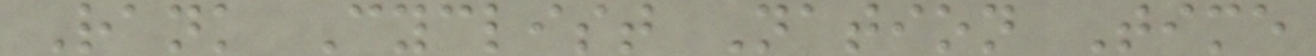Rank Cyclist Nation Time
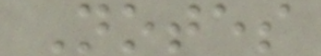Notes
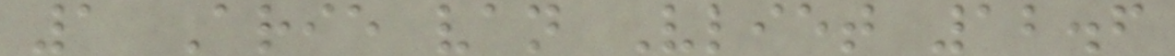1 Arie van Vliet 12.6
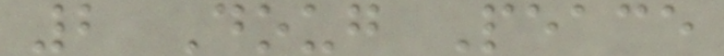2 Doug Peace
